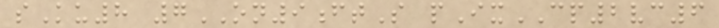sKu8 7ON9ftS pIxCP2vc6
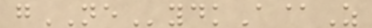gNEydkA@Z
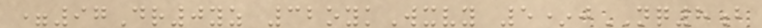=97Dr0yz 32oykWxvy 5*jNQ8b
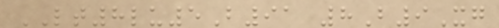LT8lu5B91 8B9Xg
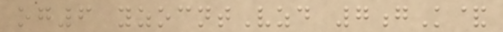og6 yzocntVzd 7gK&
